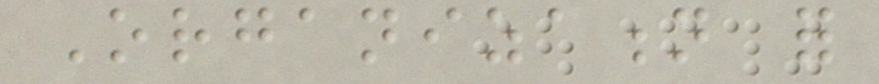Organization for
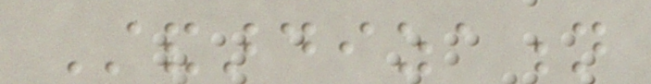Standardization
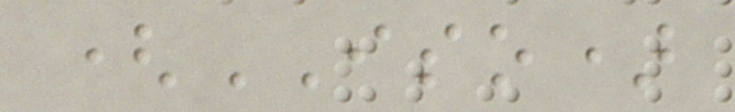(ISO)
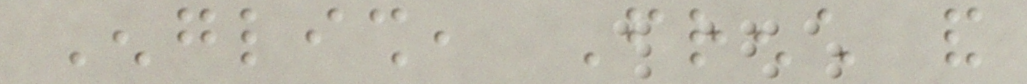English, French and
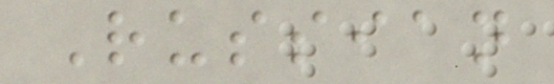Russian
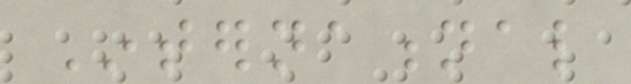International
